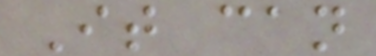It can
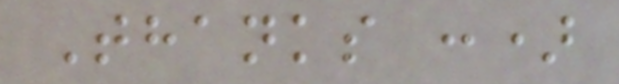Thanks :)
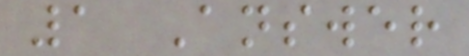1 Answer
